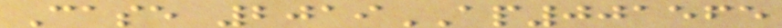Case 2019AP001565
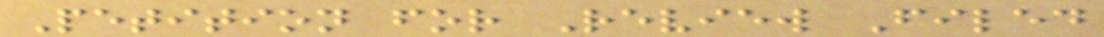Petition for Review Filed
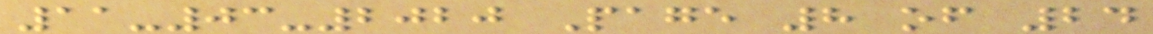11-03-2020 Page 8 of 24
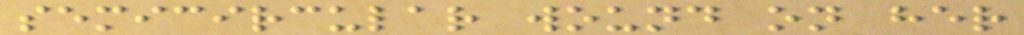semicircular wound on her
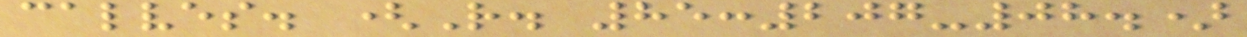calves. (R. 85:207-08.)
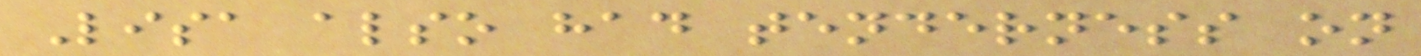Lisa also had tenderness on
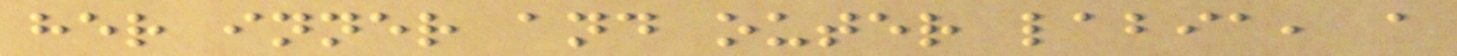her inner and outer labia, a
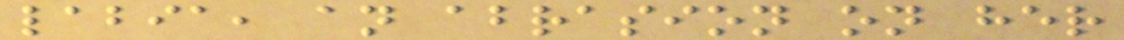labia, an abrasion on her
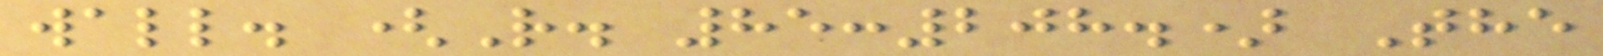wall. (R. 85:208.) The
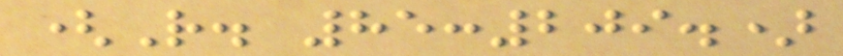(R. 85:209.)
